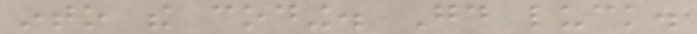into the coding. Good luck.
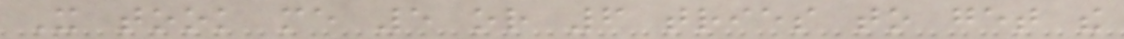It took me 5 or 6 tries to get the
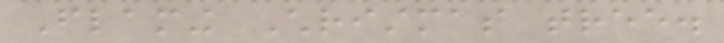Flaming Christmas tree.
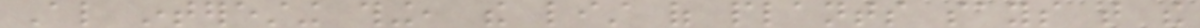Also interesting thing, the list of plants says that the
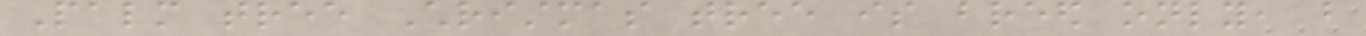Palm tree Christmas tree is breed only, but
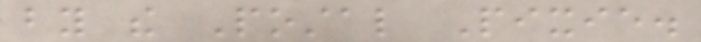by the Postal Pixie.
